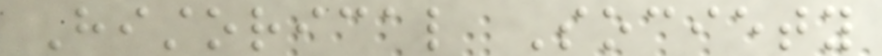Historical Society
